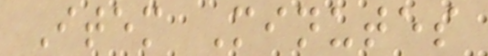Item Minutes
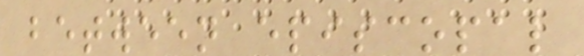between episcopal
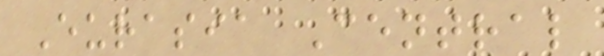Eurasia Central
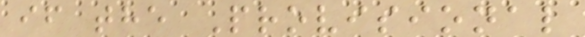if the Provisional
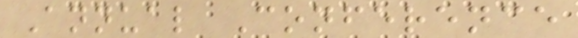Annual Conference
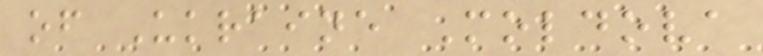of Ukraine Moldova
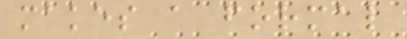makes a formal
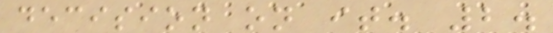decision on it. 2.
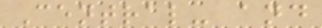Central- and
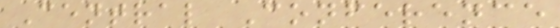Central Conference
